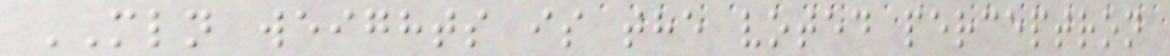MLN weights is the voted perceptron
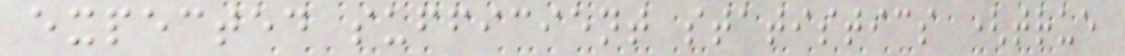expected sufficient statistics (true
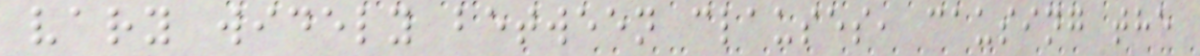vary widely between clauses, causing the
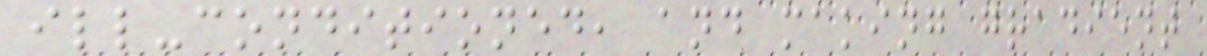ill-conditioned, and making gradient
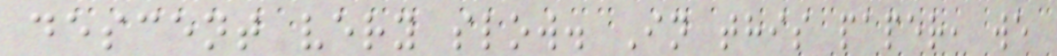descent very slow. In this paper, we
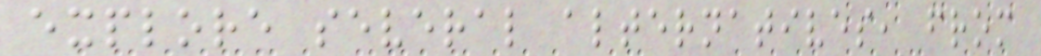explore several alternatives, from
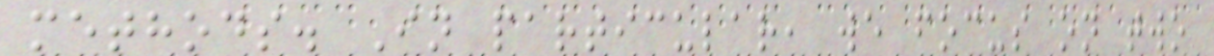methods. In particular, we focus on two
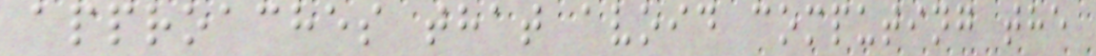approaches that avoid computing the
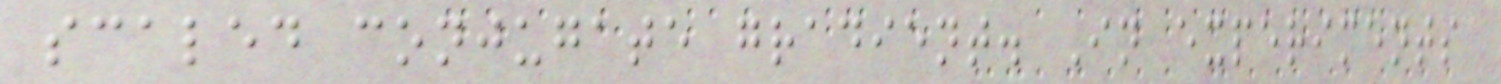scaled conjugate gradient. In experiments
